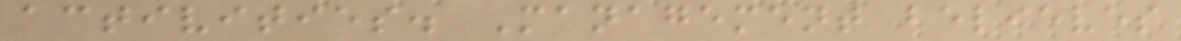activities. Management believes
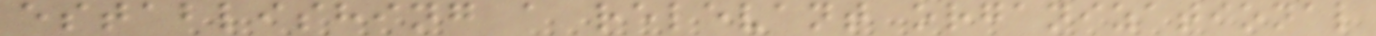establishing a relevant organizational
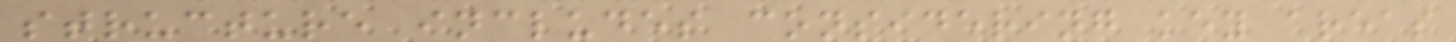structure includes considering key areas
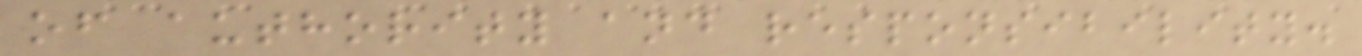of authority and responsibility.
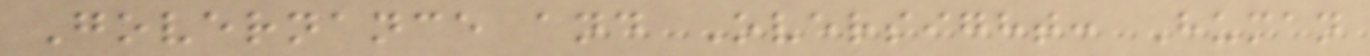Governance and Oversight: Human
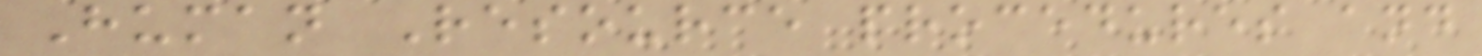Human Resource procedures and
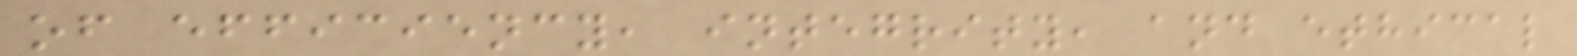of efficiency, integrity, and ethical
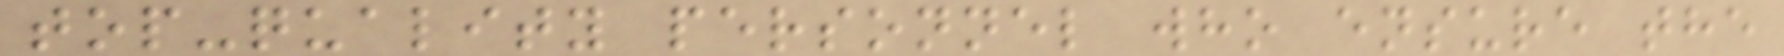top-quality personnel who ensure the
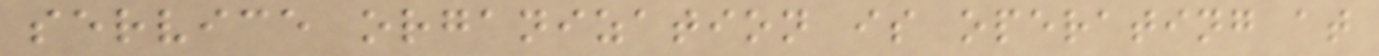service organization is operating at
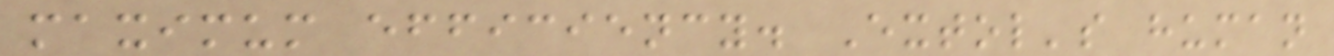maximum efficiency. Extol's human
